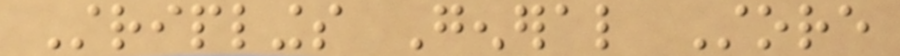Striplings General Store
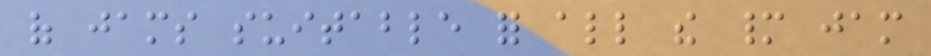of jams suitable for all the many jam
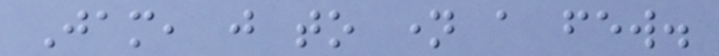Jam, just to name a few.
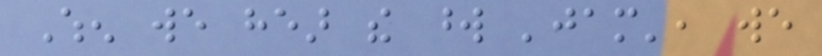When we hear the word 'jam', we
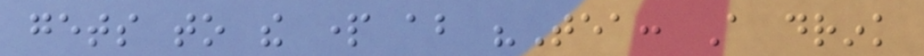gets to the part about "Tea: A drink
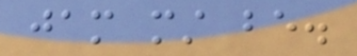jam must be.
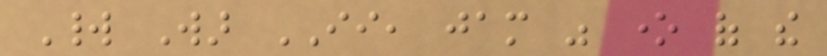World War II, jam was one of the
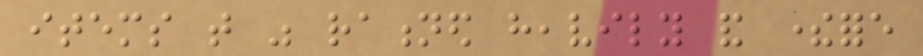items that was rationed heavily and therefore
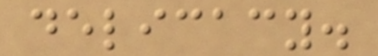delicacy.
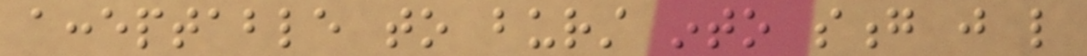acceptable to burst into song just like
